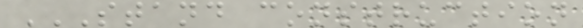STAND CONSTRUCTION
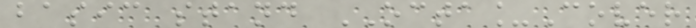basic stand OCTA_Cover
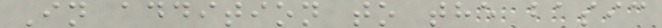In addition to the basic
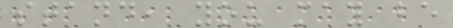stand, you may be
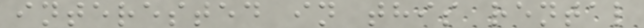interested in this rental
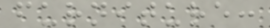furniture:
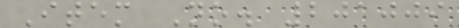Item No. 201009
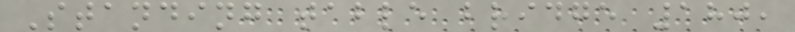Standing table bridge 180,
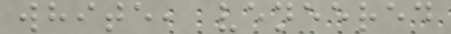white, veneered
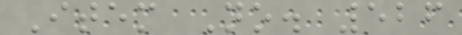Item No. 526
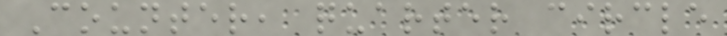Counter, quarter circle
